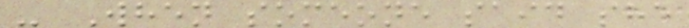- When someone said she
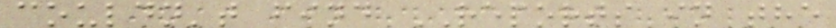couldn't find REPORTS in the
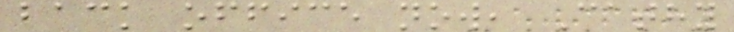back office now, Cathy
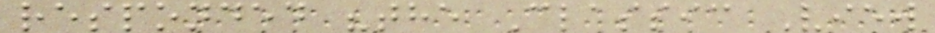responded "the Classic View
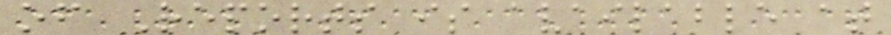of Reports is available at
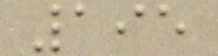195
